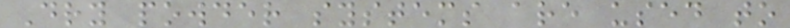Dry powder systems are used to
